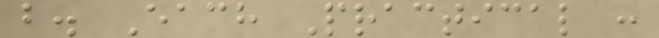b. Each Practical :
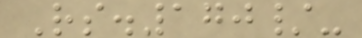Rs.170/-
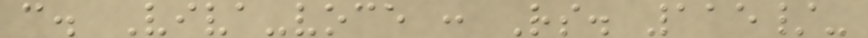c. Viva-voce : Rs. 115/-
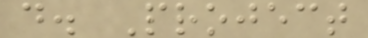d. Project
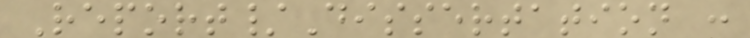Report/Dissertation :
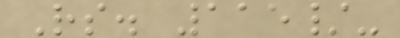Rs. 115/-
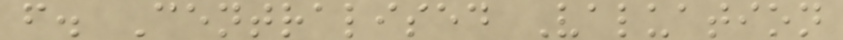f. Centralised Valuation
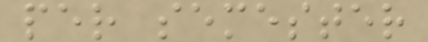per semester
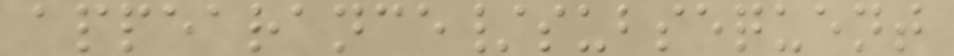appearance/subsequent
